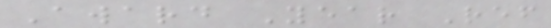Award Year Ref
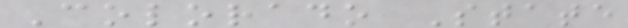Colorado State
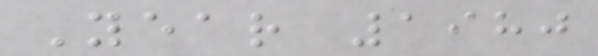Year 1980
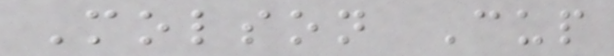Molson Cup
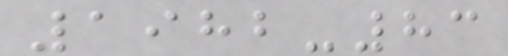1982-83
